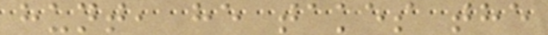hunt, he takes the
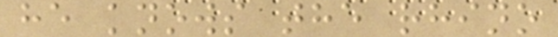he knows the rhino
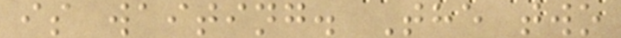is waiting. The two
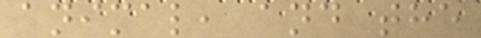animal, and the
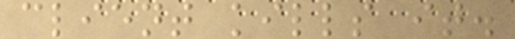client kills it.
